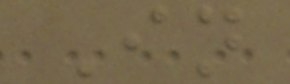In
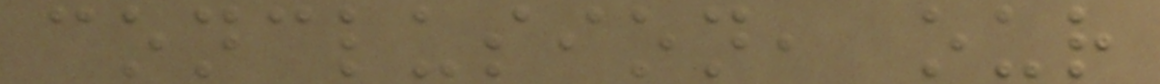conclusion, our
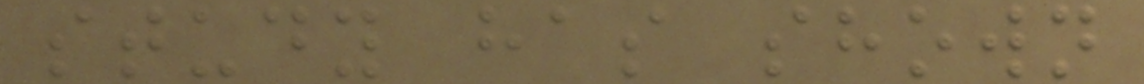study has shown
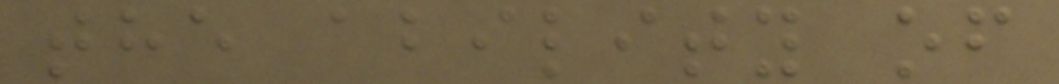the ability of
